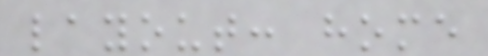layout: home
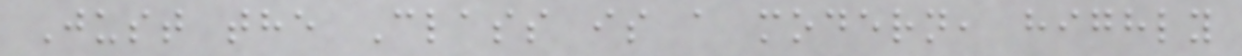Just the Class is a modern, highly
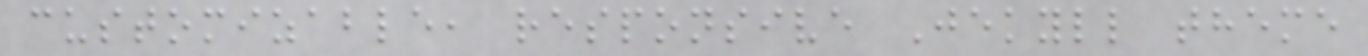customizable, responsive Jekyll theme
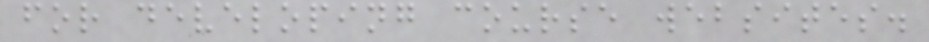for developing course websites.
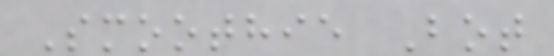Smoothie Bot
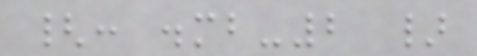{: .mb-2 }
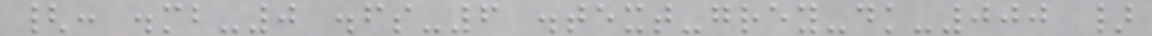{: .mb-0 .fs-6 .text-grey-dk-000 }
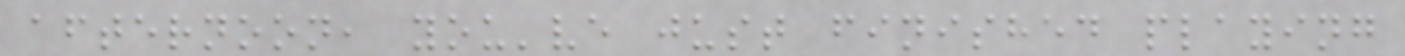afternoon, you've just finished playing
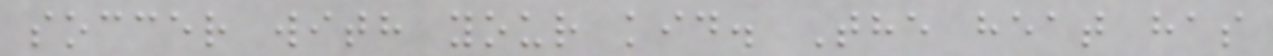soccer with your kid. The heat has
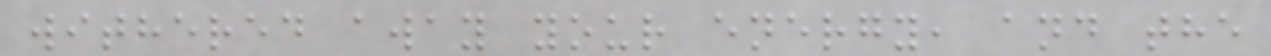withered away your energy, and the
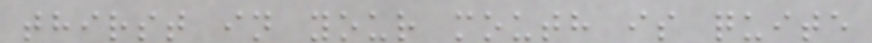thirst in your mouth is quite
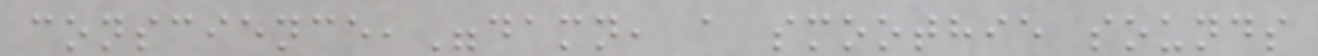conscience,"damn, a smoothie sounds
